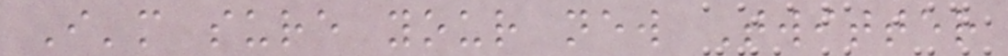I'm sure your new Twitter
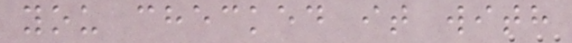you checked it with
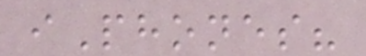iPhones?
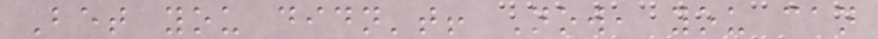Bet you didn't! Now, you can
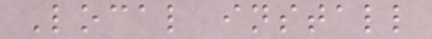Local install
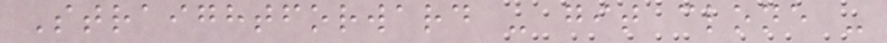Straightforward - git clone -
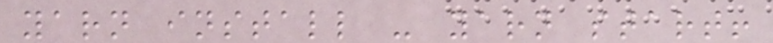yarn install - yarn start!
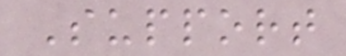Support
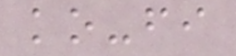ko-fi
